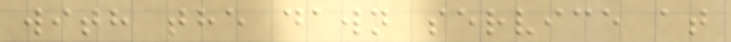with the dawn service at
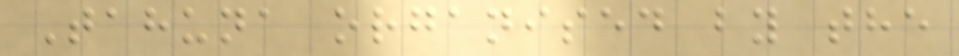Tahuna organised by the
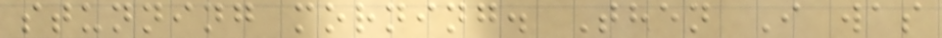stunning morning. Then I was
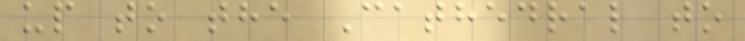up to the Cathedral to
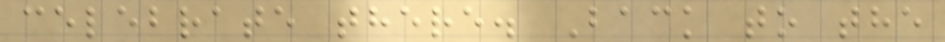celebrate there. Back to the
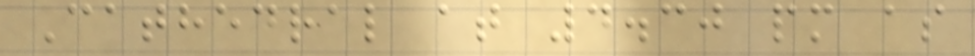Cathedral at 4.30 pm as
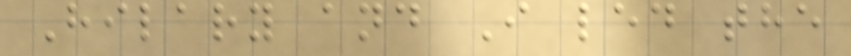Hilary and I led the
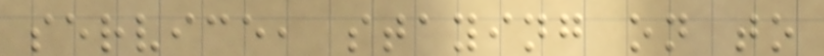service, staying on to
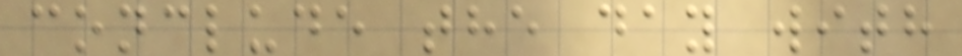conclude the day with
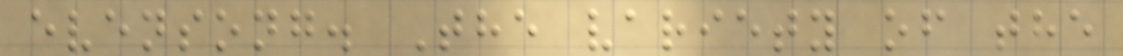evensong. The variety of the
